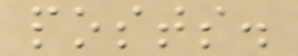posts.
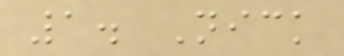1. Nick
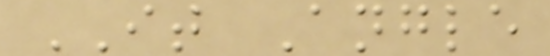IT Angle
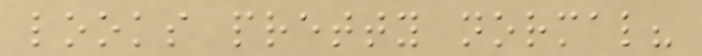looks pretty normal?
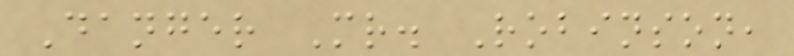Danger Mr. Robinson,
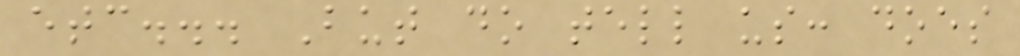etc... But do tell us: does
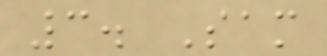3. Sam
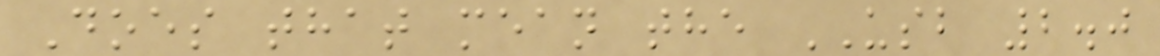Does that mean the USB 2.0
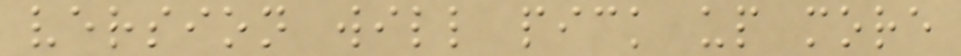version will pick up more
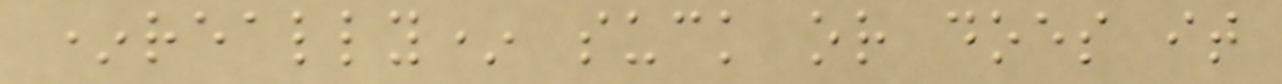*really* suck or does it
